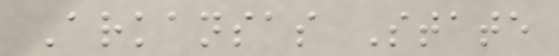Arkansas State
